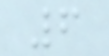6
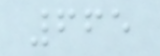665
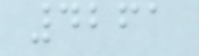4261
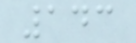143
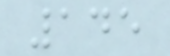145
